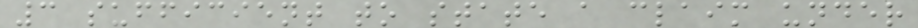3 sufficient to state a claim under
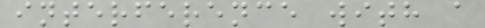interference with a
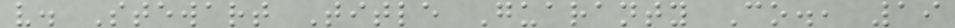v. Stewart Title Guaranty Co., 19
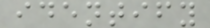identify
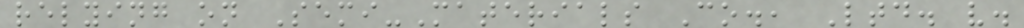relying on Semi-Materials Co., Ltd. v.
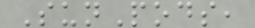SunPods,
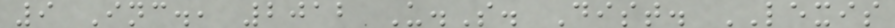9 Inc., 2012 U.S. Dist. LEXIS
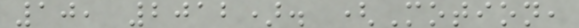10, 2012). (Motion,
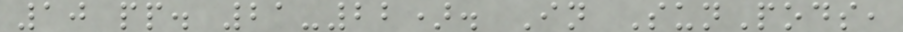10 pp. 21-22). In SunPods,
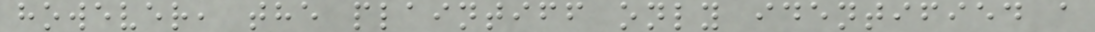however, the plaintiff only identified a
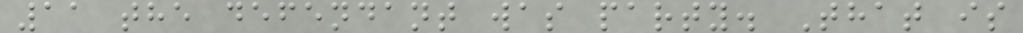11 the defendant was party. That is
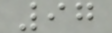97
